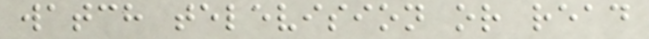watch television or read
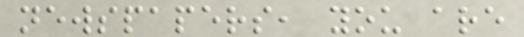newspapers, you are
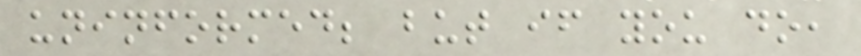uninformed; but if you do,
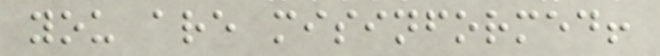you are misinformed!
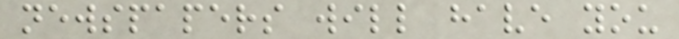newspapers will have you
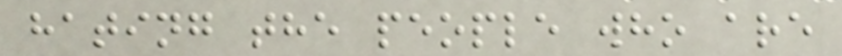hating the people who are
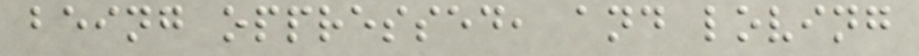being oppressed, and loving
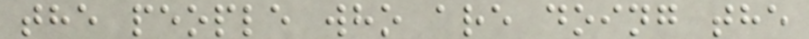the people who are doing the
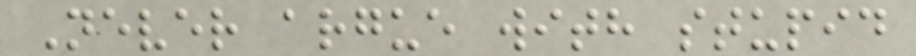Never argue with stupid
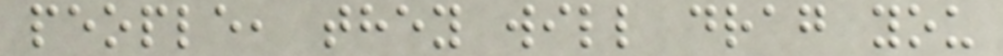people, they will drag you
